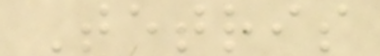Tetris
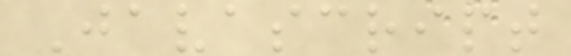Javascript
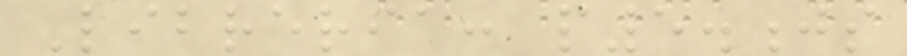Libreria: p5.js
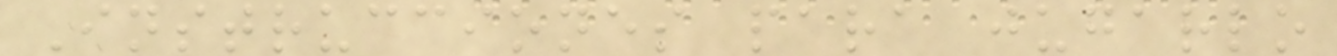Instrucciones para jugarlo
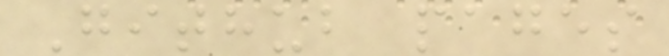Github pages
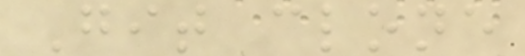Git clone
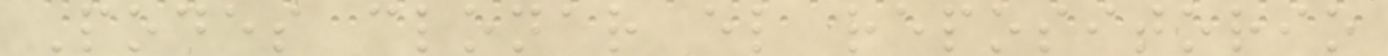Podes clonar el repositorio
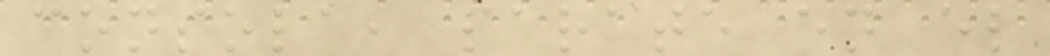consola, parate en el
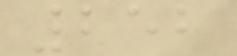252
